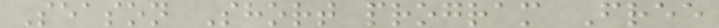Season Short program Free
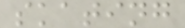skating
